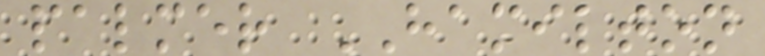palmer HAMILTON
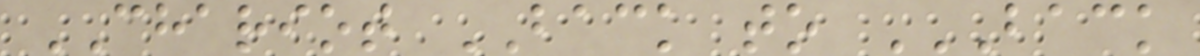CHARIOT BACK to BACK
